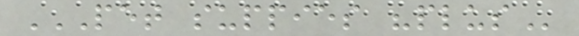PET SUPPIES "PLUS
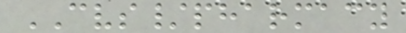CVS/pharmacy
